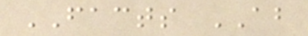FACTS ABOUT
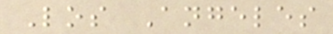Los Angeles
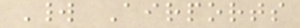World Airports
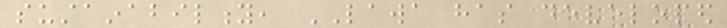sustainability, LAWA has developed
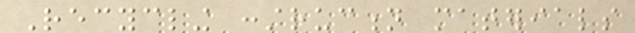Recycling construction materials
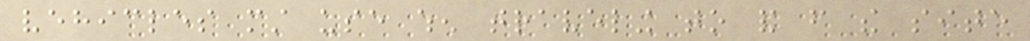vehicles must use when traveling to and from the site
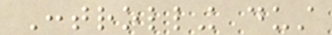Controlling dust
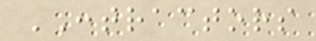CONTRACTORS
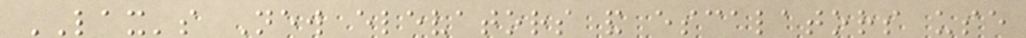LAX's New elevators and escalators use
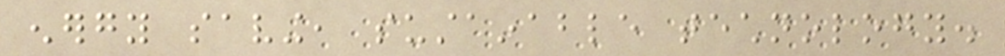energy saving, sustainable technology.
